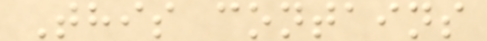This contains
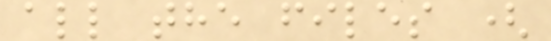all the files (
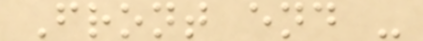Front end -
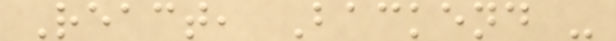React, Backend -
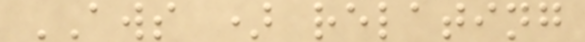AWS ) relating
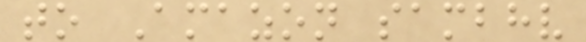to Amazon sambhv
